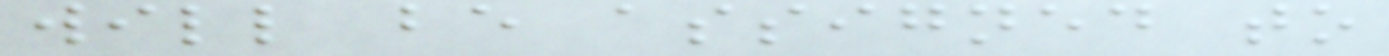will be assigned to
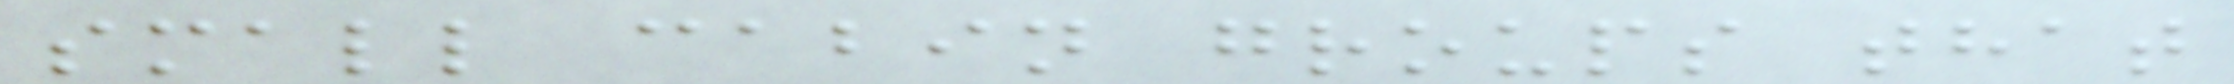small cabin groups that
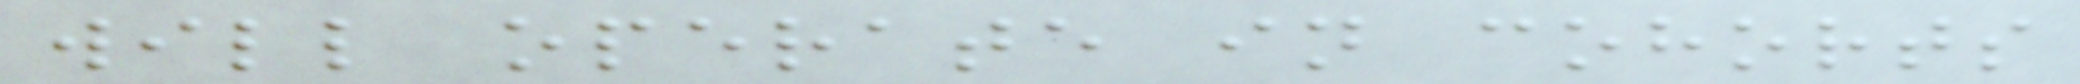will operate in cohorts
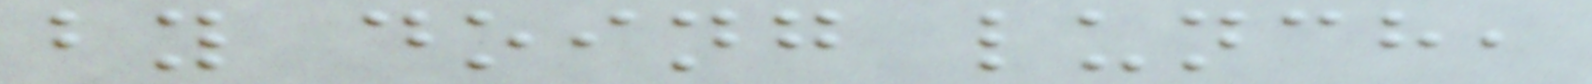by doing lunch,
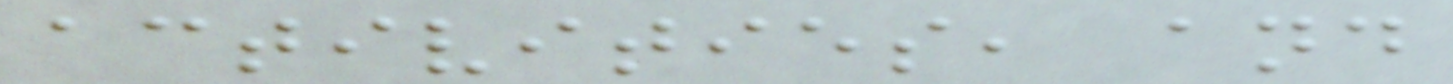activities, and
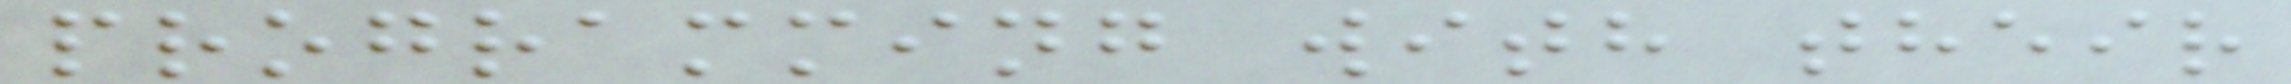programming with their
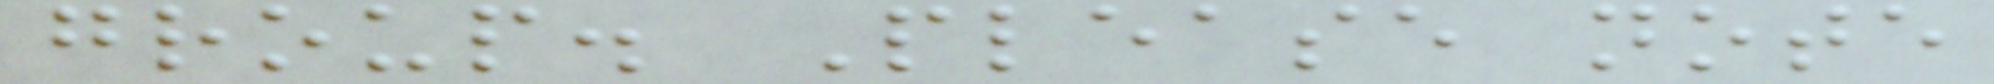group. Please note
